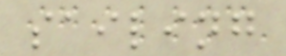sailing
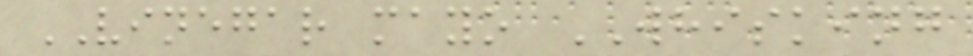VINEGAR mayo WHISKING
